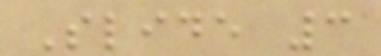Slide 3
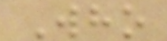Who
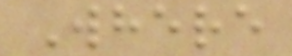Where
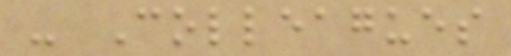- Colleagues
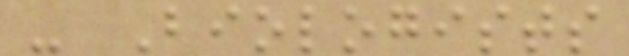- Biologists
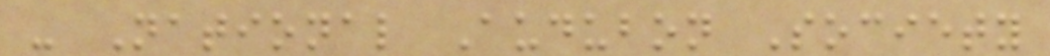- National Audubon Society
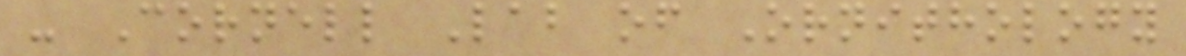- Cornell Lab of Ornithology
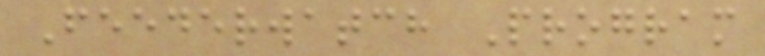Feederwatch Program
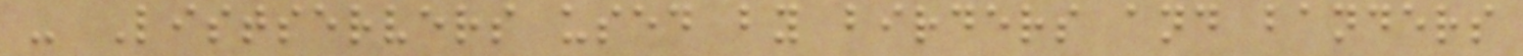- Listservers used by birders and banders
